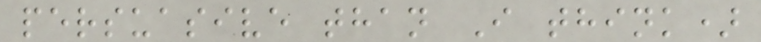persuasive than I think)
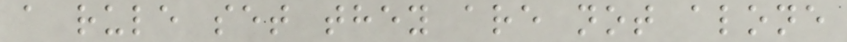a rule set they are not alone
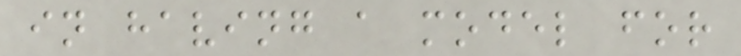in having a model for
